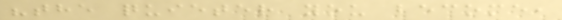"the quieter you become,
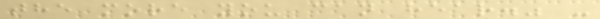the more you can hear." -
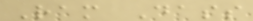Ram Dass
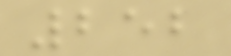252
